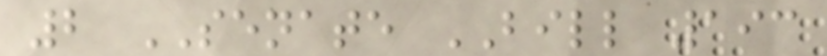2 SENATE BILL 193
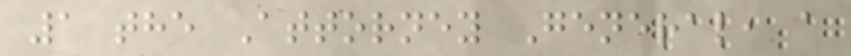1 the Attorney General, a
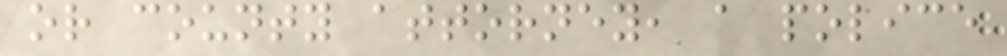or county attorney, a police
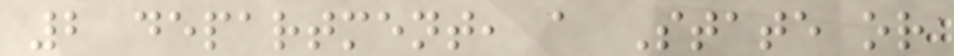2 department, a State or
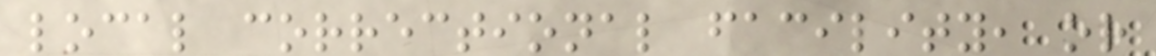local correctional facility, or
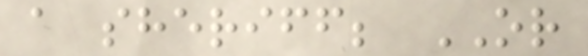a sheriff; OR
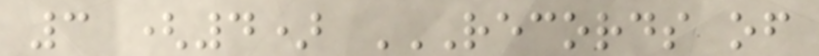3 (4) RECORDS OF
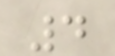4
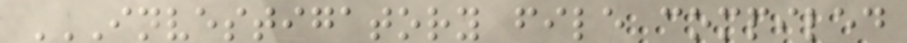INVESTIGATORY FILE COMPILED
